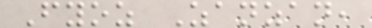Fyoz Zanzan,
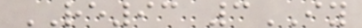RE93 3IY
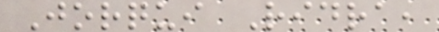Jorqui Ridra,
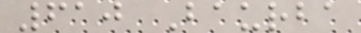610 Baurba
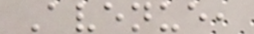Avenue,
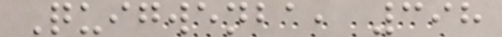Quigwenba, 398
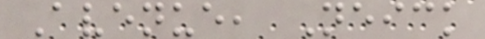Avenue, Neick
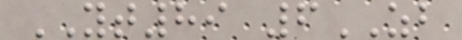YT89 6ZB
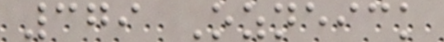379 Ozneick
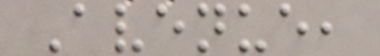Avenue,
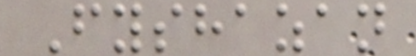Fyshazan
